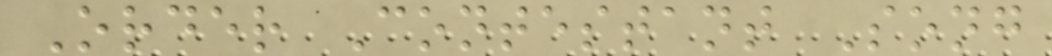Order Contestant Song
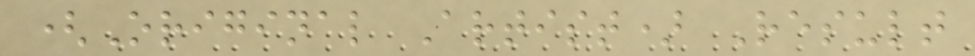(Original Artist) Result
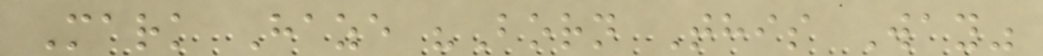Mark Haze "Born This Way"
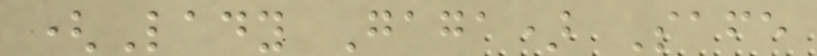(Lady Gaga) Safe
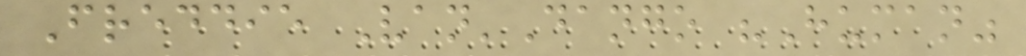Freddie Van'Dango "Human"
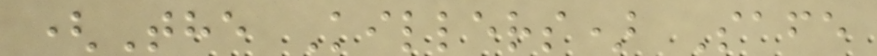(The Killers) Safe
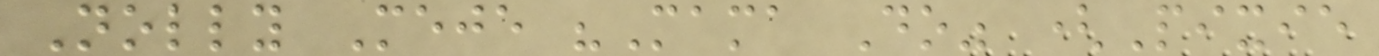Nolly Meje "Mama Do" (Pixie
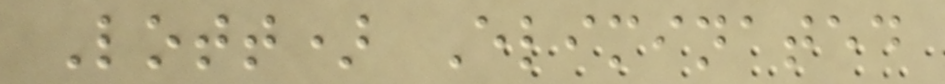Lott) Eliminated
